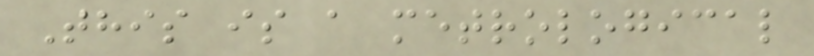This is a metrological
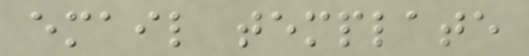email template
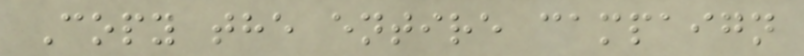Copy the entire campaign
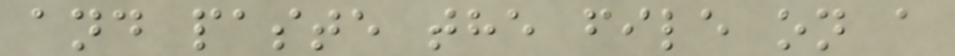and paste the file on a
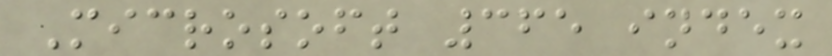Microsoft 365 index
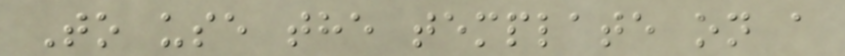To use the template on a
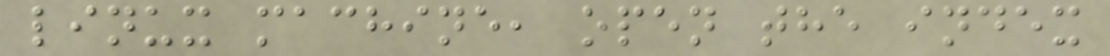linux machine, open the index
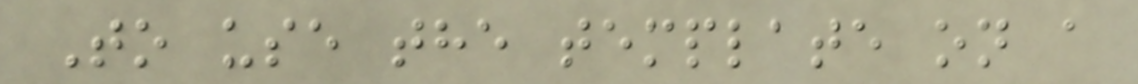To use the template on a
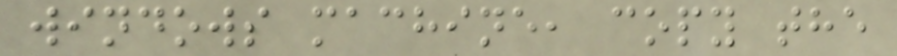windows machine, copy the
